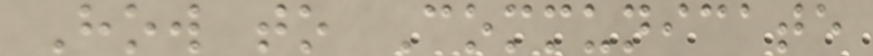How to Communicate
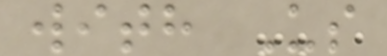with Us
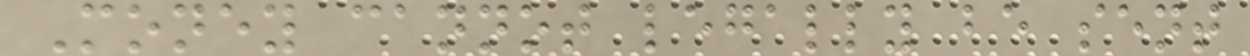Money cannot legally be sent
